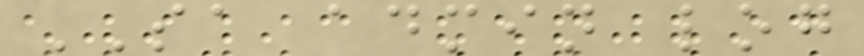SA admin log
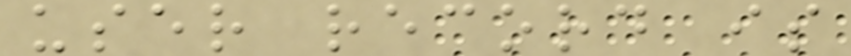user record is
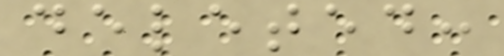deleted:
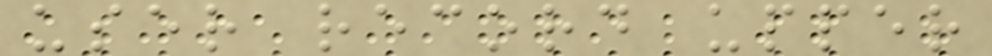user record upper
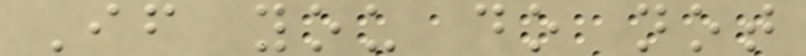If you do not
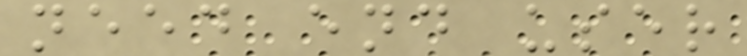need end user
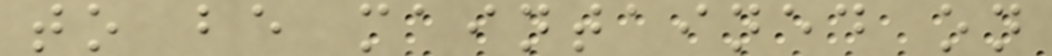to be maintained on
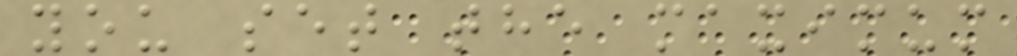you set the maximum
